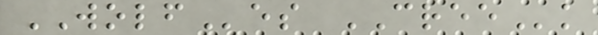WOLFes CREEk
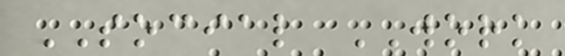SOCIAL WORK
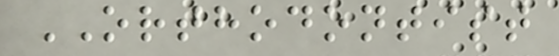ORTHODONTIST
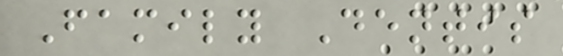Family Dentis
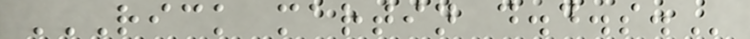RICK MARTIN D.D.S.
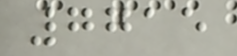7715
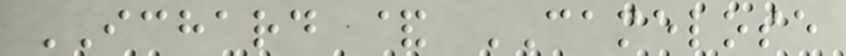ICHARD & CAMELOSE
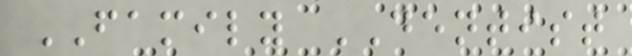FAMILY DENTIST
